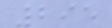295
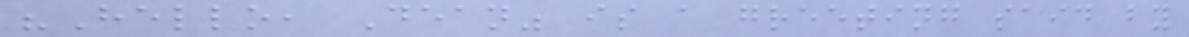"Hello, Dean" is a greeting said by
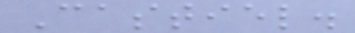Castiel.
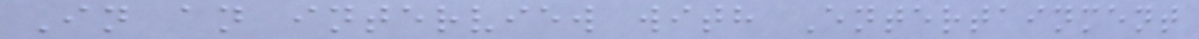In an interview with Entertainment
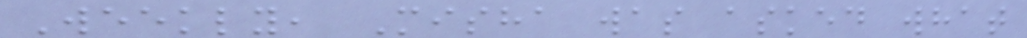Weekly, Misha was asked what
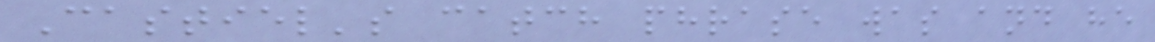Castiel's catch phrase was and he
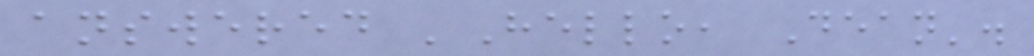answered 'Hello, Dean'.
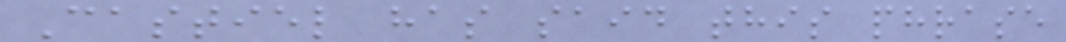Castiel has said this phrase
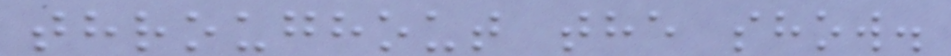throughout the show.
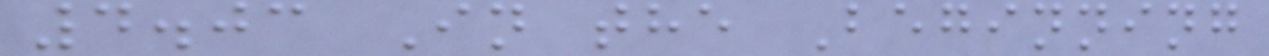4.03 In the Beginning
